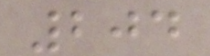204
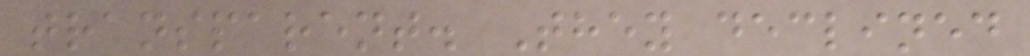transparent. They declined
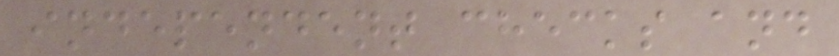independent checks and
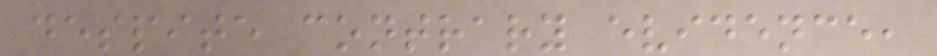despite contrary evidence,
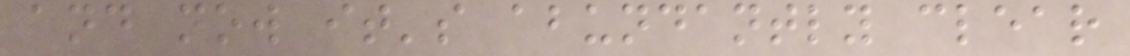and now it's abundantly clear
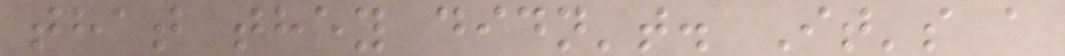that they didn't. It's a
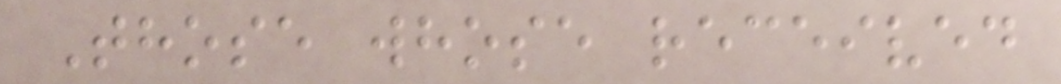Those whose received
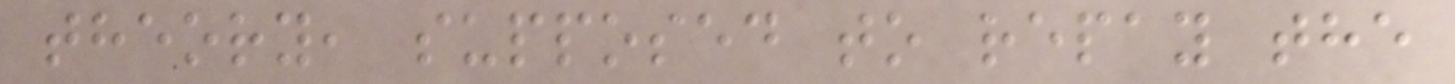theory, supposed to repay the
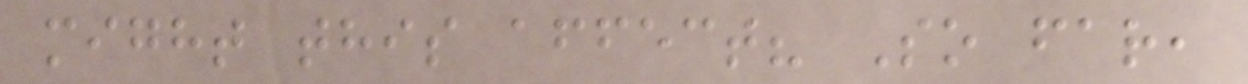might this affect? So far,
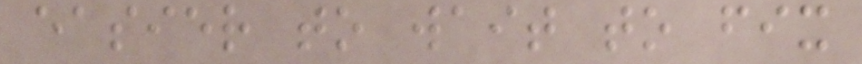easier to wait to fix
